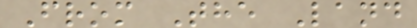From The Land
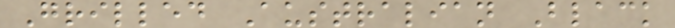Grilled Australian Black
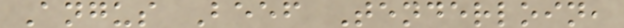Angus Beef Tenderloin,
